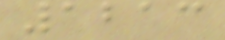1213
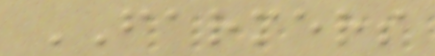FARMERS
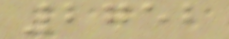2752
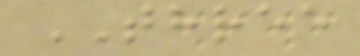THREE
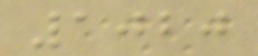1020
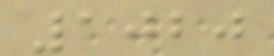1020
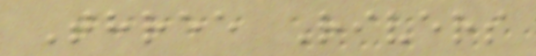Three Rivers
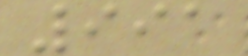991
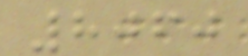8060
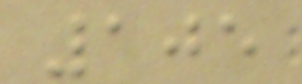105
